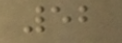52
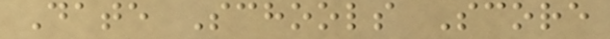Date Schools Score
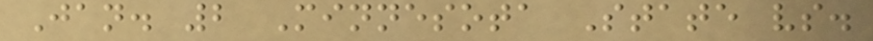Jan. 2 Minnesota State vs.
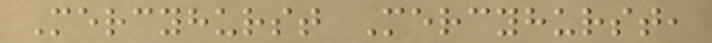Mercyhurst Mercyhurst,
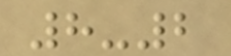8-2
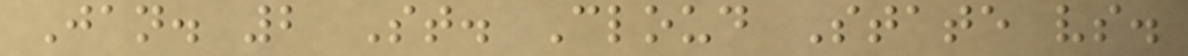Jan. 2 St. Cloud State vs.
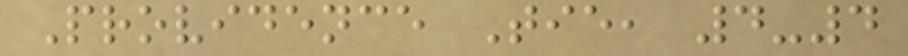Providence Tie, 4-4
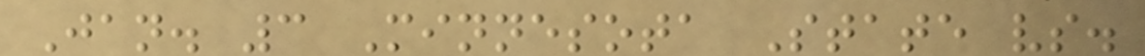Jan. 3 Minnesota State vs.
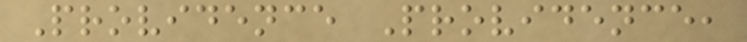Providence Providence,
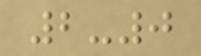2-0
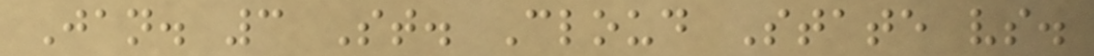Jan. 3 St. Cloud State vs.
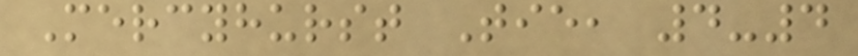Mercyhurst Tie, 4-4
